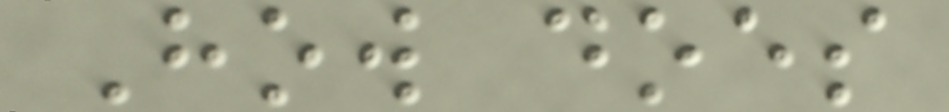How does
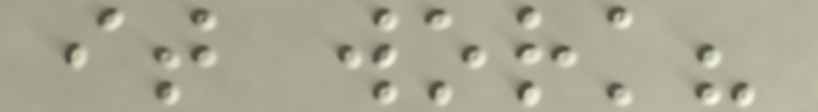it work?
